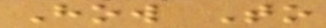How To
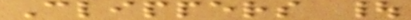Clippers |
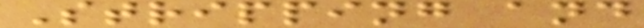Stripping and
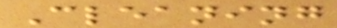Cleaning
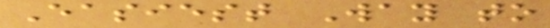Easiest Way to
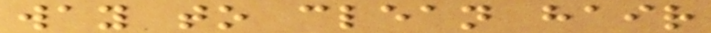way to clean hair
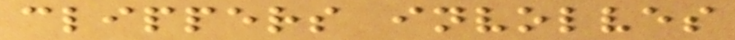clippers involves
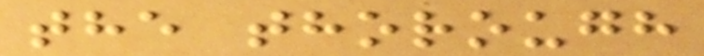the thorough
